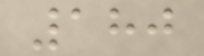180
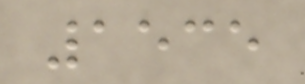1535
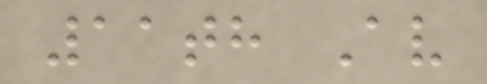11th Av
